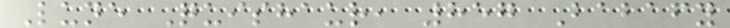Lune Quishaur, 857 Babafy
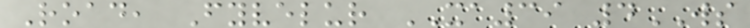Road, Fyvelur XA39 4WS
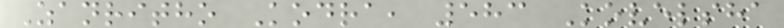Zanritho Kodra, 583 Kovelsha
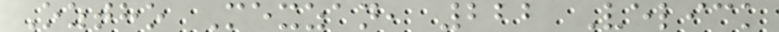Oztho Mexzan, 222 Velick
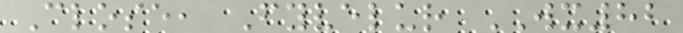Close, Fyvelur WX82
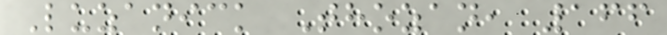Luzanick Thozan, 166
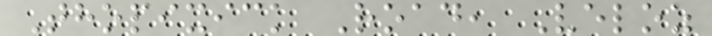Thopixick Road, Veloz
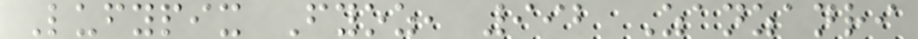Lufypix Fyoz, 992 Zanzanri
